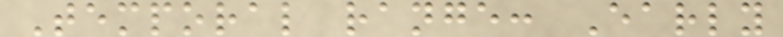Temporal range: Early
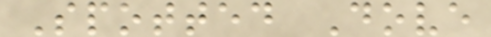Spotted Dove
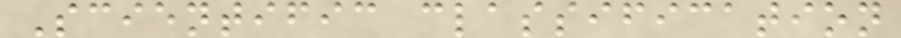Scientific classification
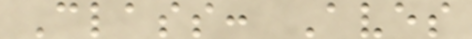Class: Aves
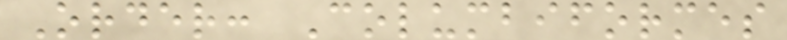Order: Columbiformes
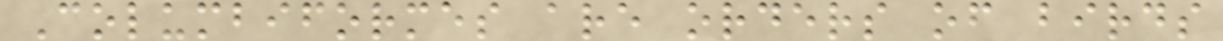Columbiformes are orders of birds
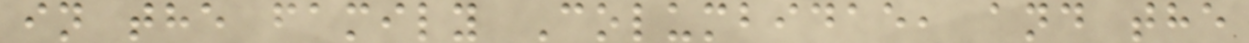in the family Columbidae, and the
